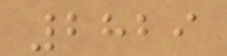2829
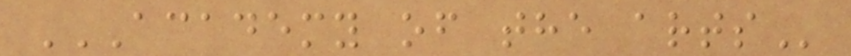ACADEMY OF THE ARTS
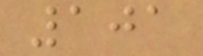101
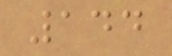144
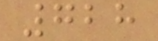728
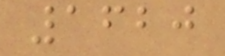1620
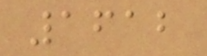1612
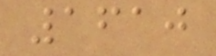1610
